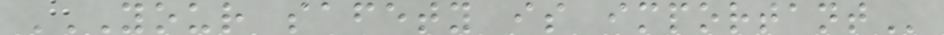YOUR SAFETY IS IMPORTANT
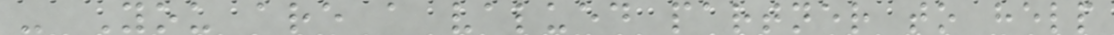- You are a valued partner to help
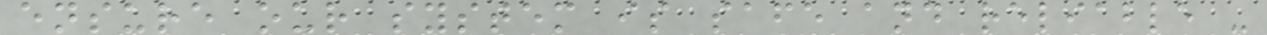ensure our system is safe and reliable -
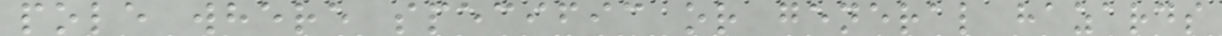pole where specific or general hazards
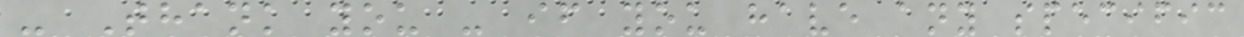- Thank you - if you have any specific
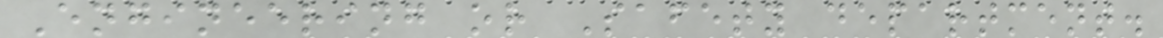Engineering or Safety department.
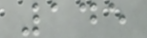145
